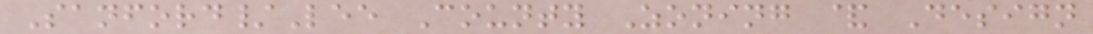Sanford/Lee County Zoning & Design
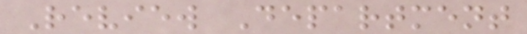Review Department
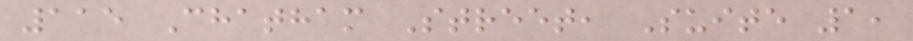115 Chatham Street, Suite 1,
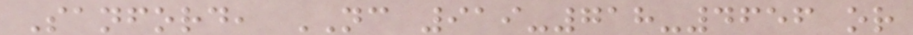Sanford, NC 919-718-4656 or
